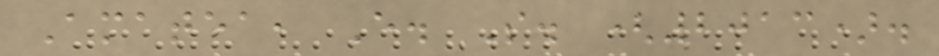Amatea, E. S. (2013).
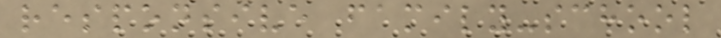responsive family-school
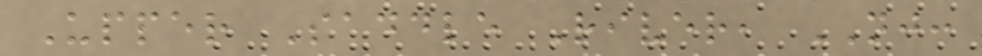Upper Saddle River, NJ:
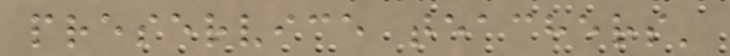preservice teachers'
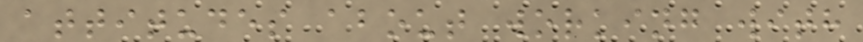attitudes about working with
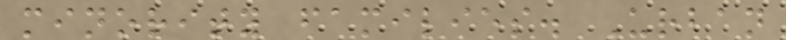minority families. Urban
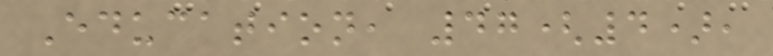Education, 47(4),
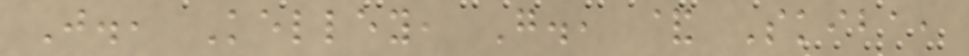J., Kelley, G., & Skiba,
